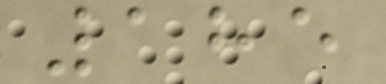185
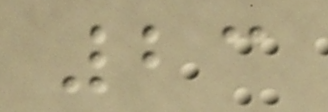23
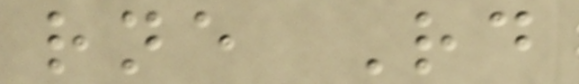rne Rd
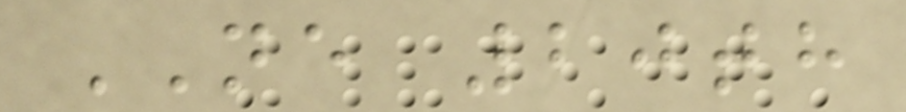NE 20th
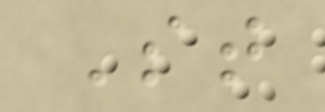St
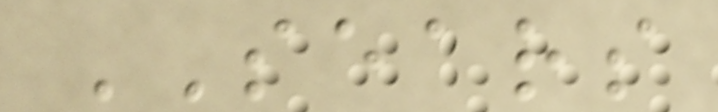SEARS
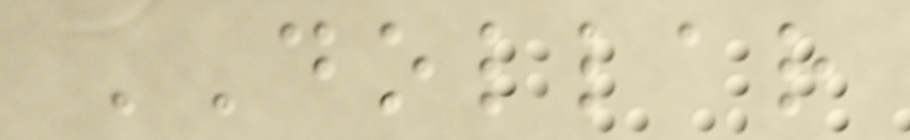DOLLAR
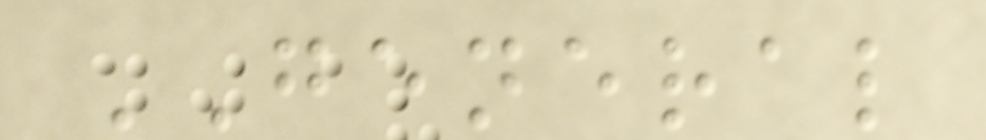GENERAL
